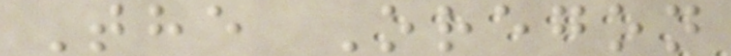The Oregon
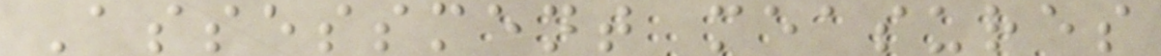Assessment measures
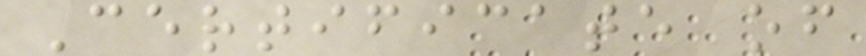Certificate of
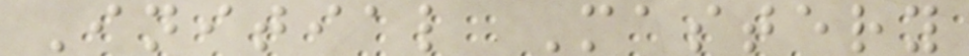Initial Mastery
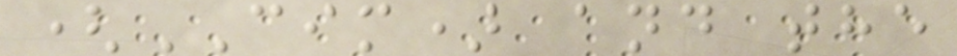(CIM) and the
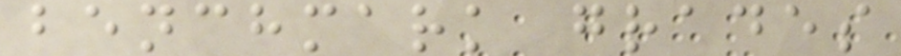benchmark grades
